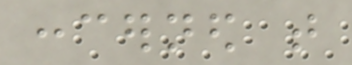concerned that
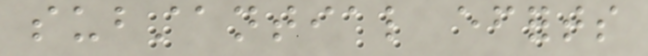substantial efforts
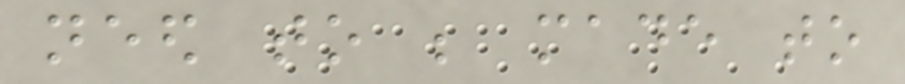need to be made to
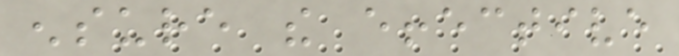ensure the effective
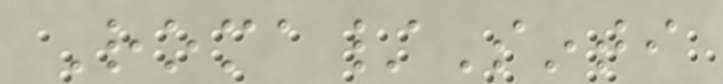Roma/Sinti
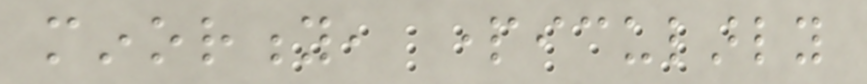minority, particularly
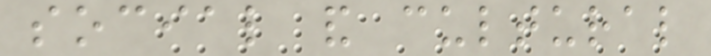social and cultural
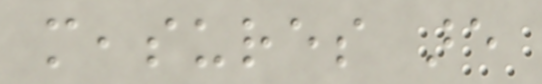measures are
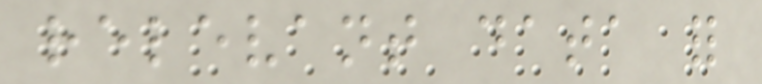relevant data for
